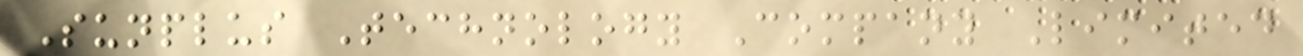Sunplus Technology Company Limited
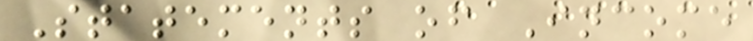Statements of Income
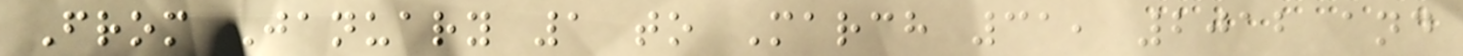From January 1 to March 31, 2012 and
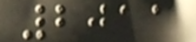2011
